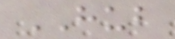HUB
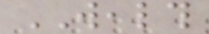WEALTH
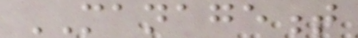MANAGEMENT
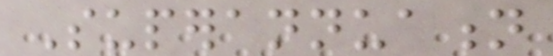Superannuation
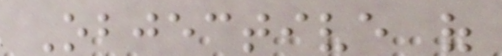Objective of
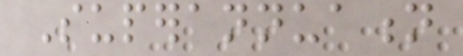Superannuation
